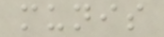munis
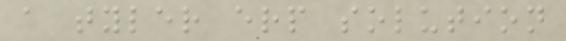a tyler erp solution
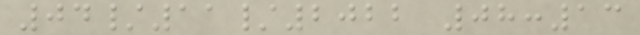04/11/2022 08:13
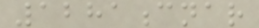1281cnar
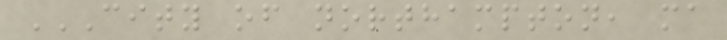CITY OF NORTHAMPTON, MA
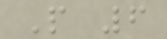P 6
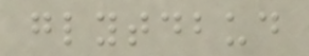glytdbud
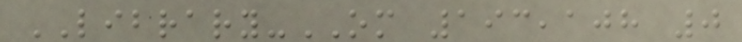LIBRARY-OM 193,108 0
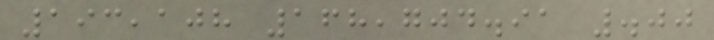193,108 168,704.91 .00
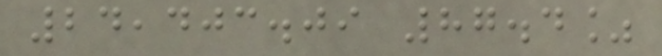24,403.09 87.4%
